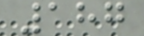187
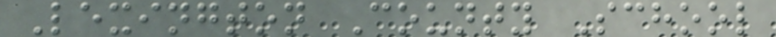Lexington County School
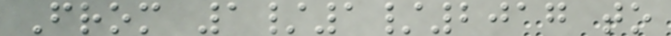From 1/1/2017 to
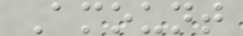Amount
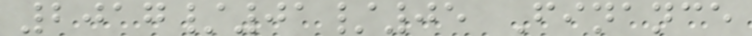2017/01/05 Finance
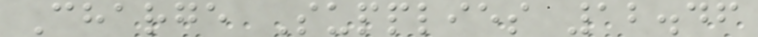Charge Supplies 12.46
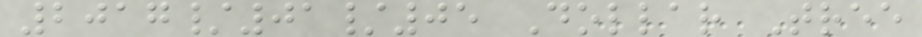2017/01/05 Dollar Tree
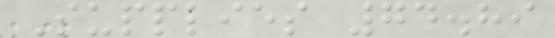Supplies 74.89
